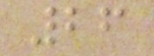26
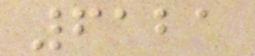6121
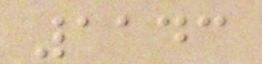1143
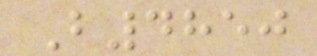B4850
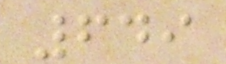649
